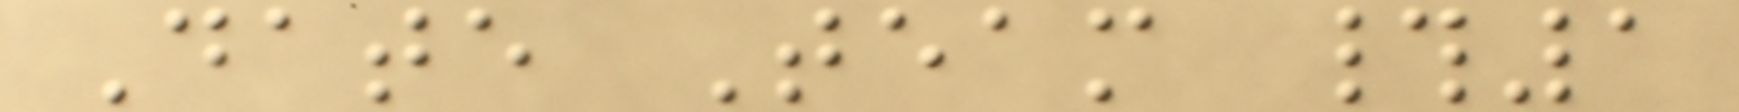Date Team #1
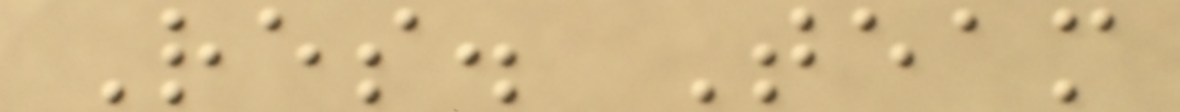Res. Team
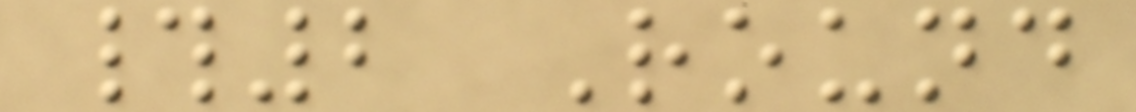#2 Round
